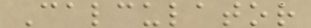Calculator
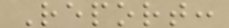Report:
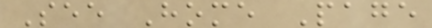See Home Page
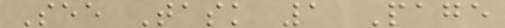See Task 1 Page
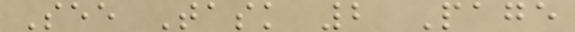See Task 2 Page
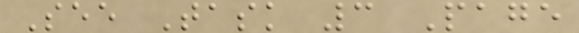See Task 3 Page
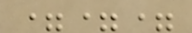===
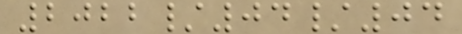2022/04/04
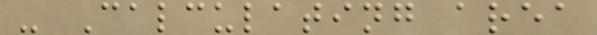- Calculating area
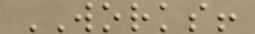WORKS!
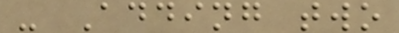- Adding two
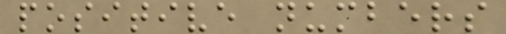positive numbers
